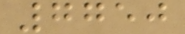7750
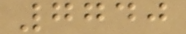7740
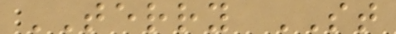TERRY ST
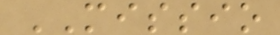MISSIO
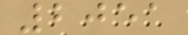2051
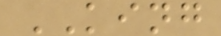KING
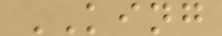KING
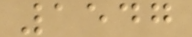1547
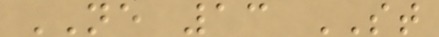NE 13 ST
